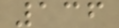136
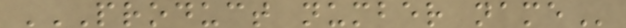PRODUCT NUMBER NAME
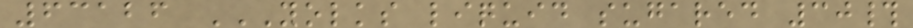63126 YOLKS LIQUID SUGARED 30#
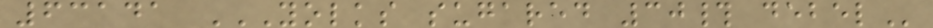63141 YOLKS SUGARED 30# DEBEL
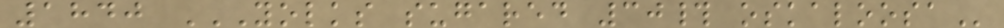1840 YOLKS SUGARED 30# OSKALOOSA
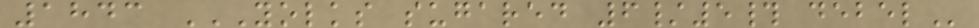1843 YOLKS SUGARED 6/5# DEBEL
